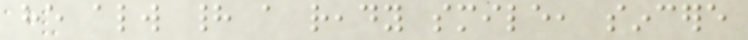he always had a ready smile, sincere
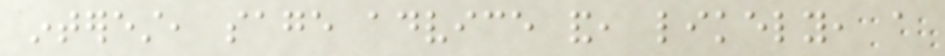interest, sage advice and, likely, a
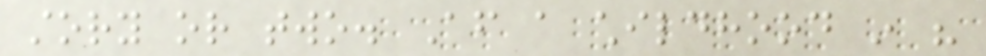story or two. After a childhood in his
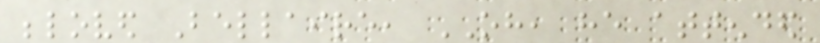beloved Bellaire, OH, he attended
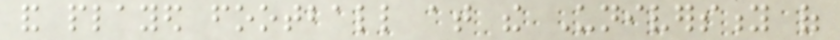and played football at the University of
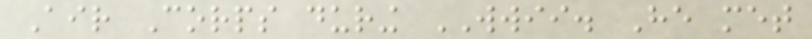Air Corps during WWII. He met
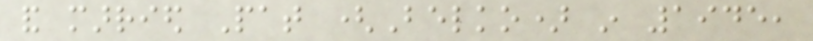and married Pat (Belko) in 1945,
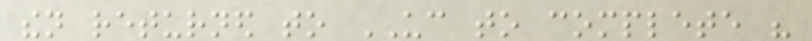then returned to UC to complete his
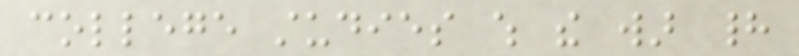college studies which the war had
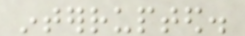interrupted.
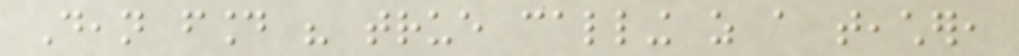Dean found his true calling as a teacher,
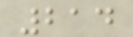214
